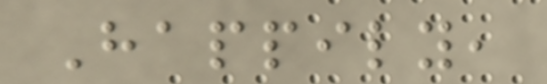Happily,
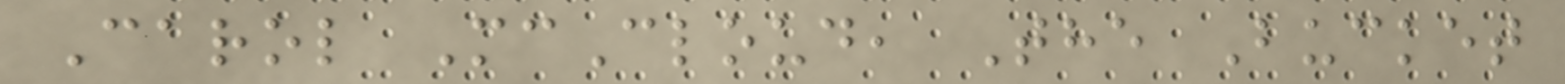Carol McCloud, The Bucket
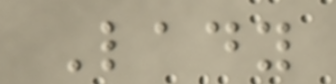Lady
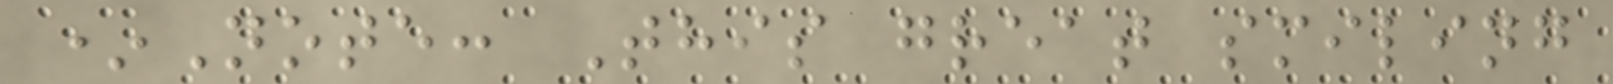*Note: This great smiling
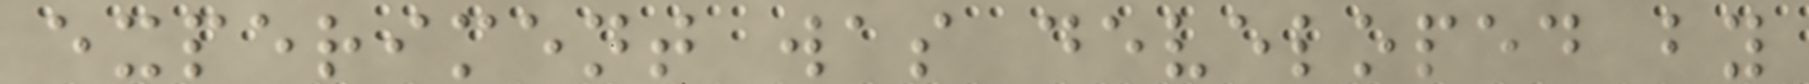experiment was developed by
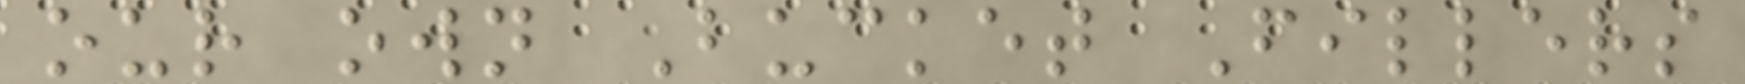our own Bucket Fillers
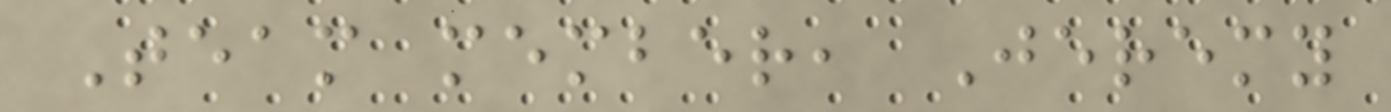Team member, Jeremy
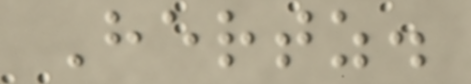Hertz.
